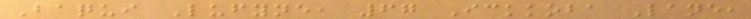Baqui Lufyne, 67 Ickkoba Lane,
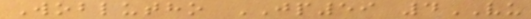Woblutho JP59 4VU
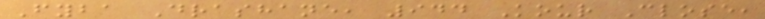Fyba Drashane, 944 Kour Close,
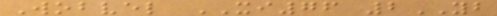Wobvel XI76 2YB
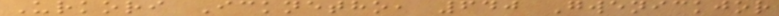Urkori Icknetho, 640 Gwenickjor
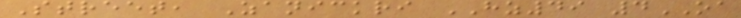Street, Zanickri HZ49 4OA
